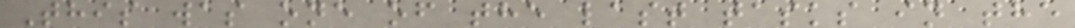This was one of the last tasks in the
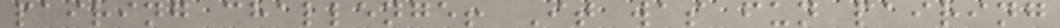pairing challenge! It was fun pairing
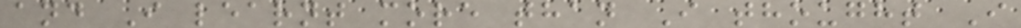and I learnt more than I thought I
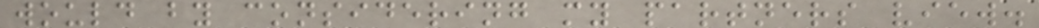would by considering my partners view.
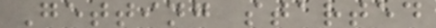Getting started
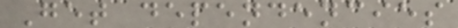Get dependencies
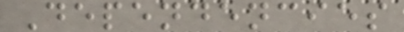Dependencies
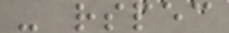- rspec
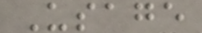Usage
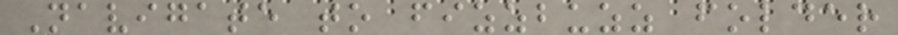Navigate to fizzbuzz folder
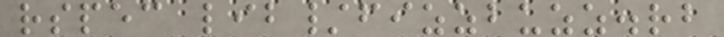rspec lib/fizzbuzz.rb
